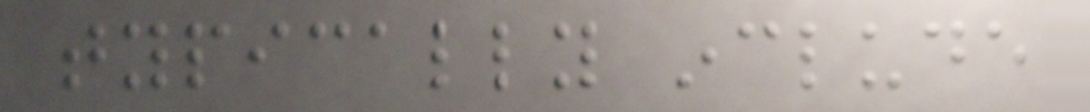typically include
